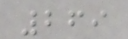269
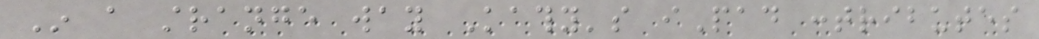In a strange way Kathy's iPad contributes
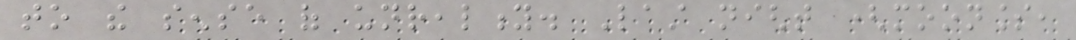to the sense of unreality. Last night (moonless,
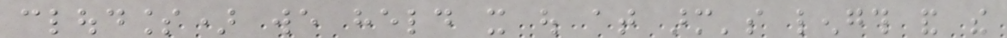cloudless) we held it out at arm's length and the
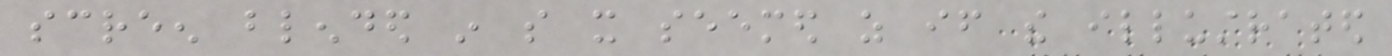screen blended in so it seemed as if the illustrated
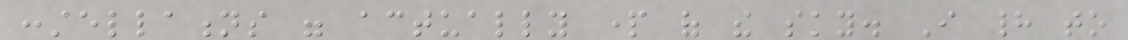constellations were actually part of the sky. I had to
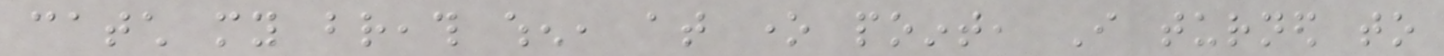catch my breath when, at one point, I turned to
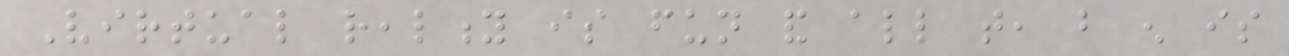Virtual reality is fun and all that, but enough is
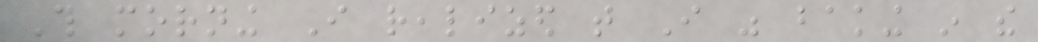This morning I realized that I was baking in the
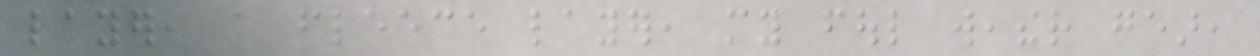layer, a fleece layer, my foul weather gear,
